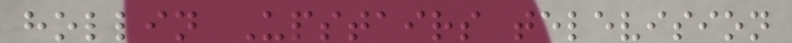hollin Upstairs television
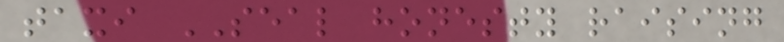taxi SEAL honesty raising
